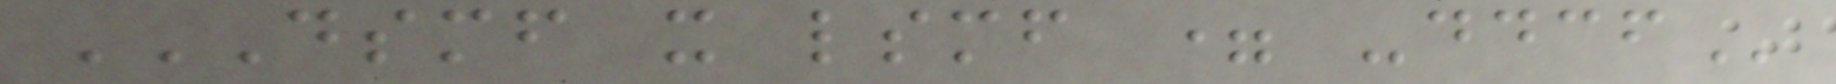DSMF X LSMF = -DDCF
